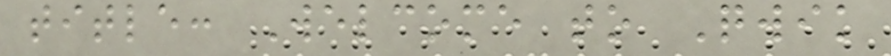title: Welcome to Qwik
